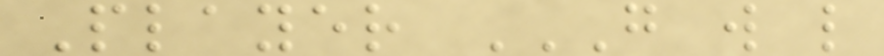Player G W L
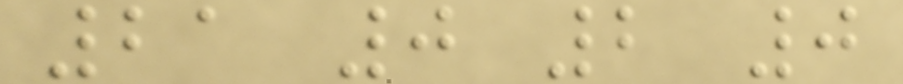21 0 2 0
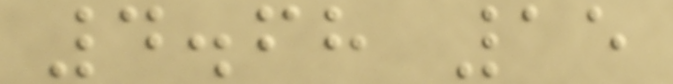4.68 15
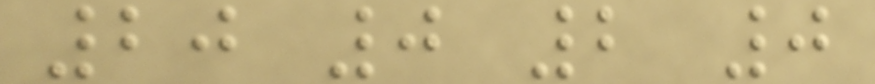20 0 2 0
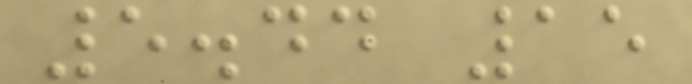5.44 15
